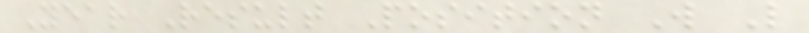Year Result Position W L
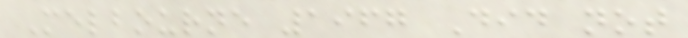Melbourne 1967 Did not
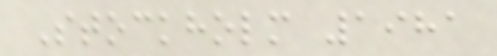Stockholm 1981
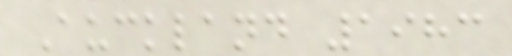Auckland 1983
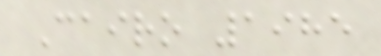Cairo 1985
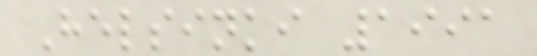Helsinki 1991
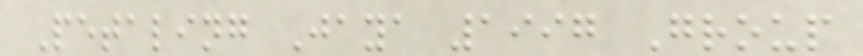Petaling Jaya 1997 Group
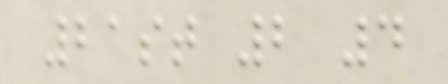21st 2 4
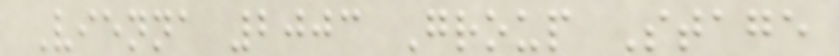Vienna 2003 Group Stage
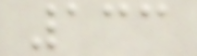133
